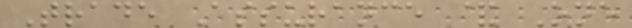Trade Assurance & One
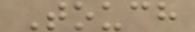Touch
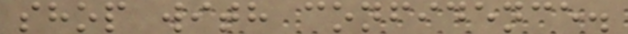shop with confidence.
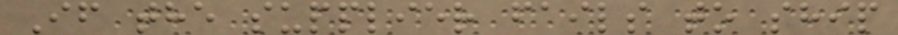If the supplier fails to ship
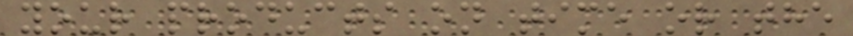your products on time or the
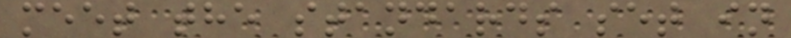meet the standards set in
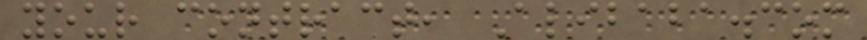your contract, Alibaba.com
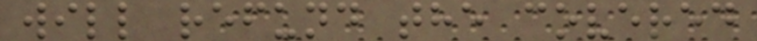will refund the covered
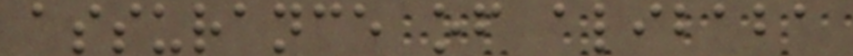assurance of alibaba
